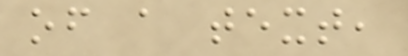of a text,
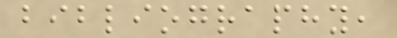bibliography,
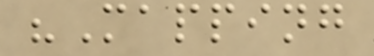"Mapping
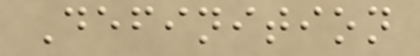Definition
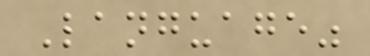Language"
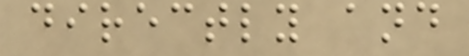directly and
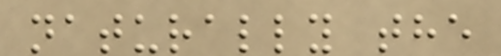naturally the
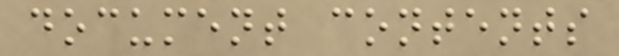document contents
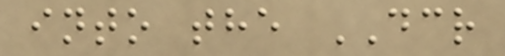into the DCR
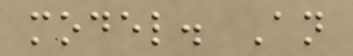model. An
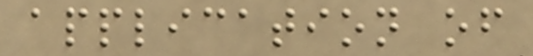application of
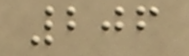206
